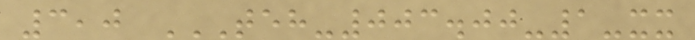3,0 TEH-003.00-1-XX
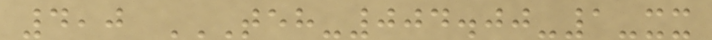4,0 TEH-004.00-1-XX
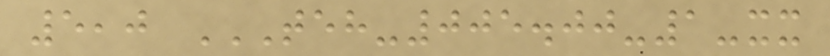5,0 TEH-005.00-1-XX
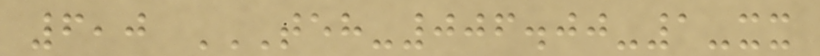6,0 TEH-006.00-1-XX
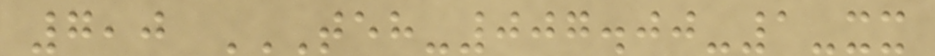7,0 TEH-007.00-1-XX
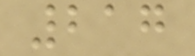217
